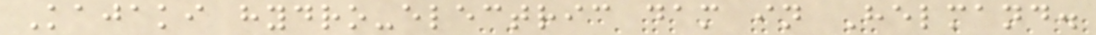Kajaki hydro-electric dam in Helmand.
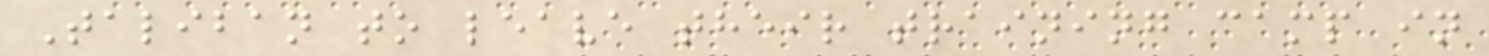Taliban to leave their training camp in
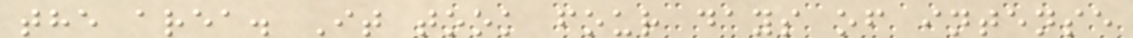the area. It took four days of intense
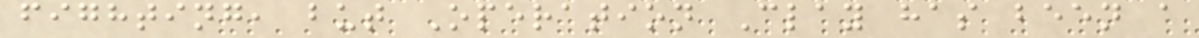fighting, but Operation Clay has been a
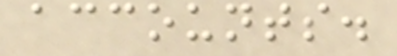accounts.
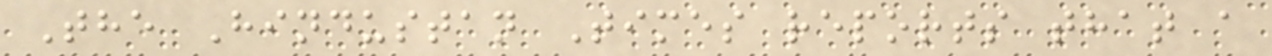The Hindustan Times reports that a
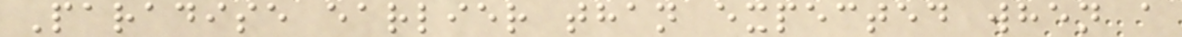Paradise earlier than expected when a
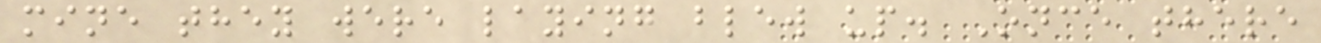mine they were laying blew up. Once there
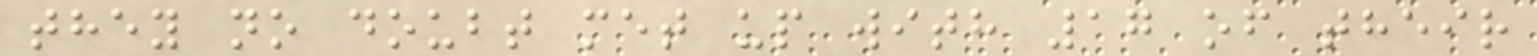they no doubt met up with 17 of their
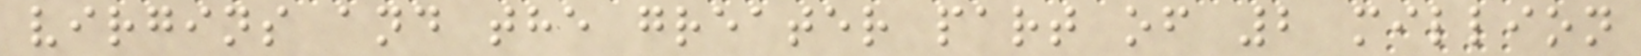virgins and the greater part of 2 million
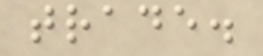trade.
